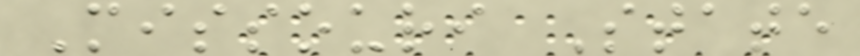Missouri State
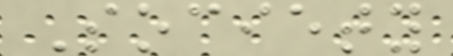Society
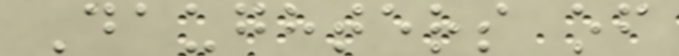Daughters of
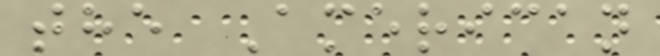the American
